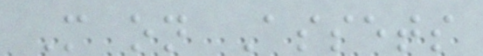More on Assets
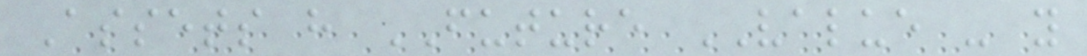Assets have FUTURE VALUE - you
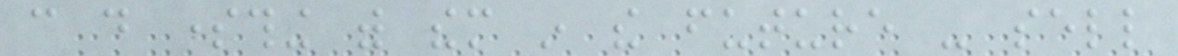can do something with them in the future - sell
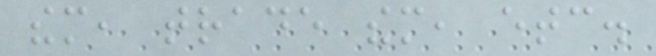them, trade them, etc.
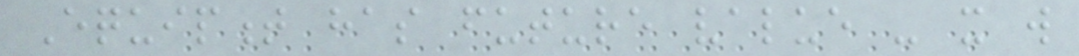Equipment has future value - it will
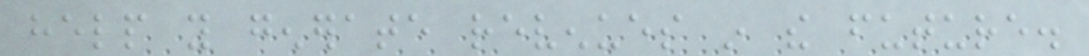help you generate revenues in the future.
